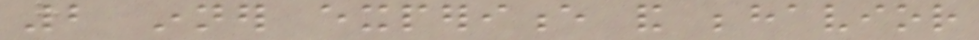2 inner experience and behavior
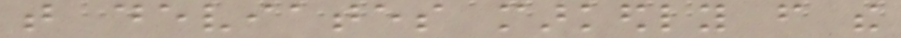that deviates markedly from the
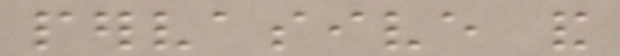pervasive and
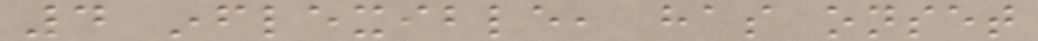4 inflexible, has onset
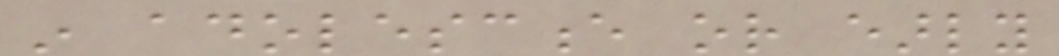in adolescence or early
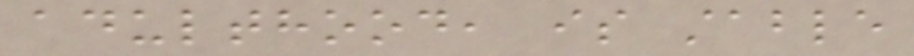adulthood, is stable
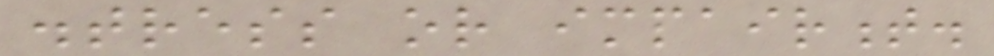distress or impairment.
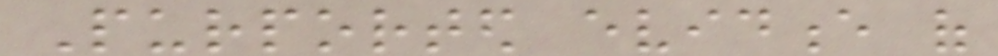Purported evidence of
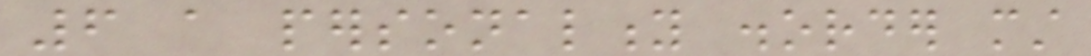6 a personality disorder must
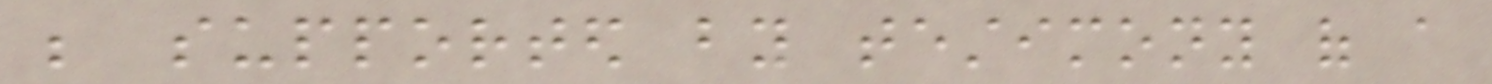be supported by testimony of a
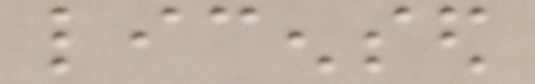licensed
